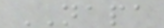NAPA
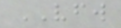VFW
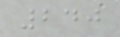240
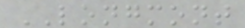LONGMONT
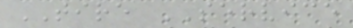TIRE SERVICE
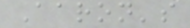Aaron's
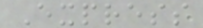Express
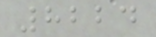8224
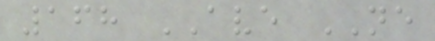168 AVE NE
